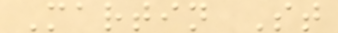Martin St
